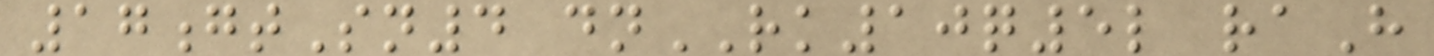17gtSn4 dnRK10q5l raH
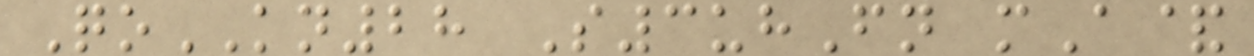QoKN28 S3uhFn mA&
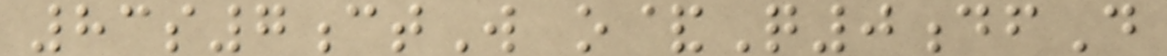83s7ctW o&Q0dfD
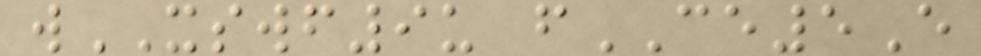wXSWF9u fCE5E
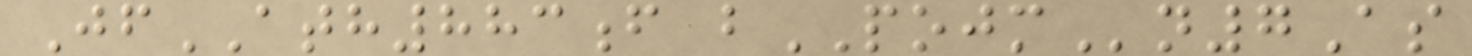JfATH883f bPOJMn7As
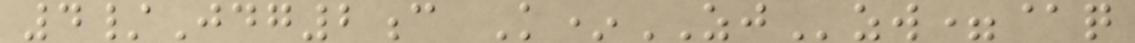4/Jdg2c K*ZJzw=@q
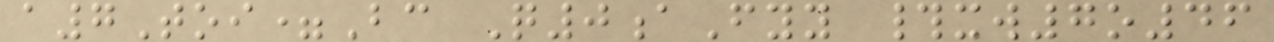a7Toi=Bc Q0aFyy #xw7o46
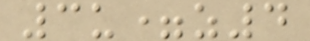3u=z4
